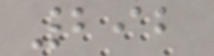292
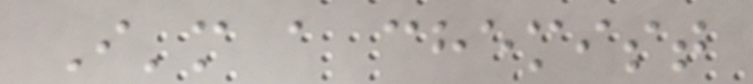I'm a chemist
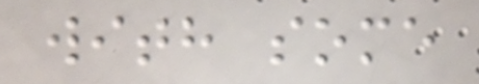with some
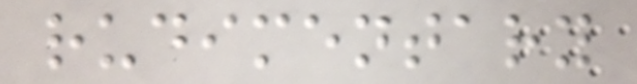rudimentary
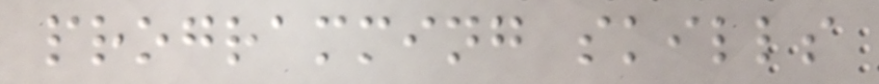programming skills
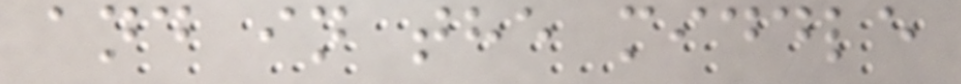and in the middle
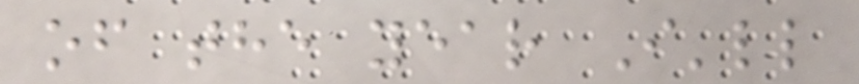of the year I'll
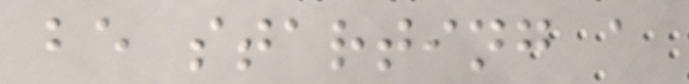be starting a
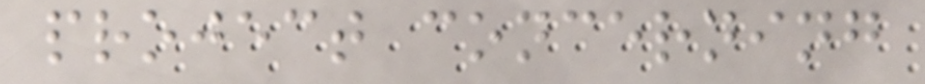project concerning
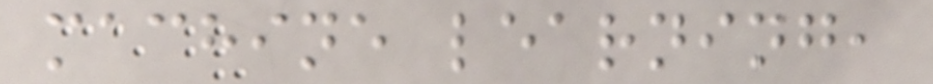machine learning,
